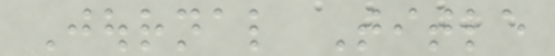Journal Title
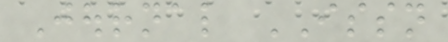Journal ISSN
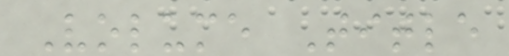Volume Title
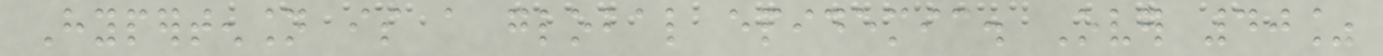Hypertension is a global epidemic. Over 40%
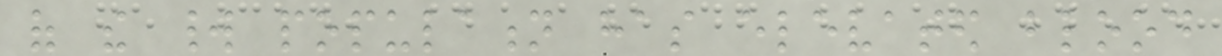of the world population has elevated blood
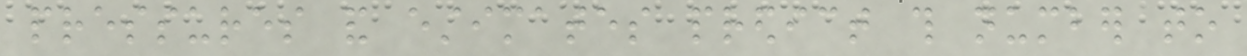pressures and estimates predict this number to
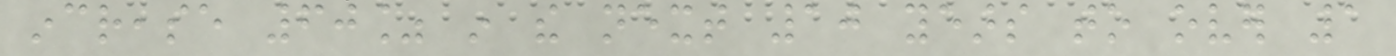increase 60% in the next 10 years to over 1
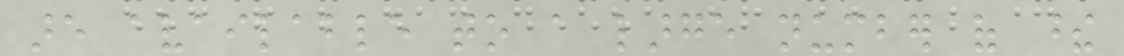are available to a large number of these
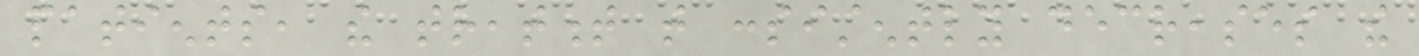patients, the treatment that consistently decreases the
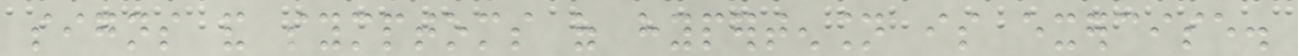signs and symptoms of hypertension is exercise.
